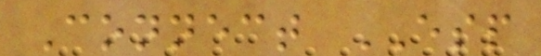Connect ESP
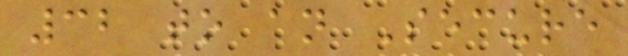32 to an Secure
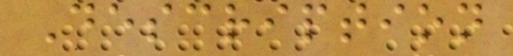Description
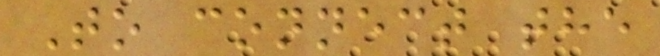To connect the
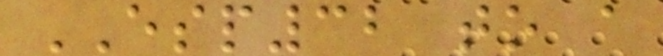ESP32 to a
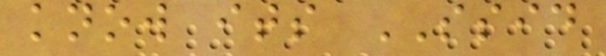know its SSID
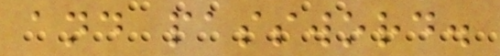and password.
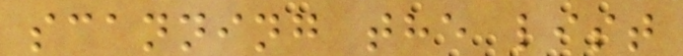scanning the list
